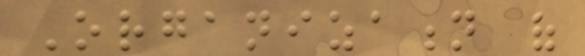Organization of
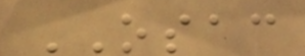OSAC
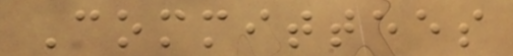Committees
